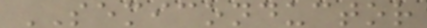SEMICONDUCTOR
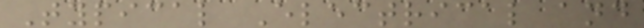Typical Electrical and
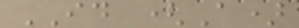ID (A)
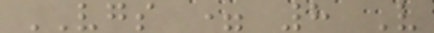VGS = 8 V
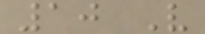10 V
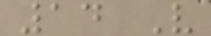14 V
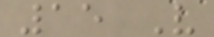15 V
